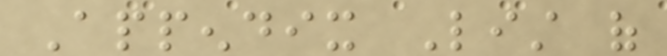Appendix List of
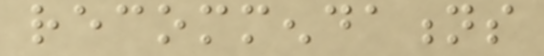recommendations
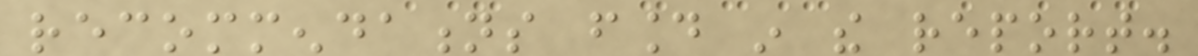recommendations found in the report.
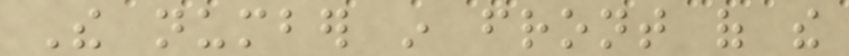The number in front of the
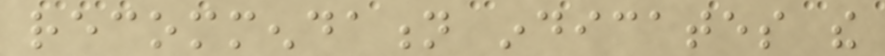recommendation indicates the
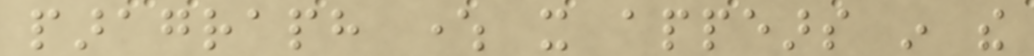paragraph where it appears in the
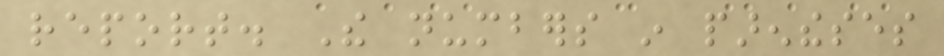report. The numbers in parentheses
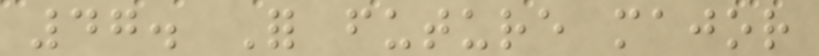47. For future major
